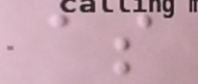as
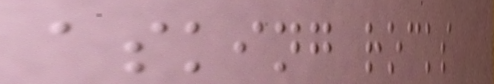asking rocks
